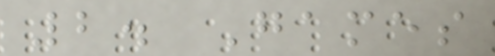2. Games
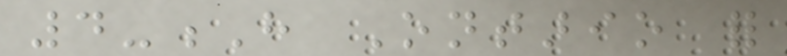4-H Ontario for
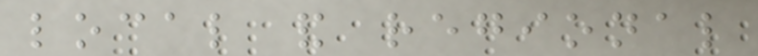local and regional
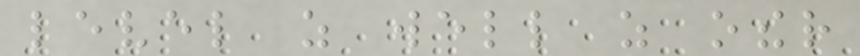level as well as other
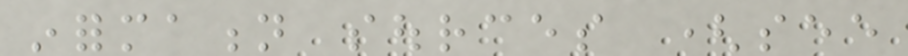information sources (see
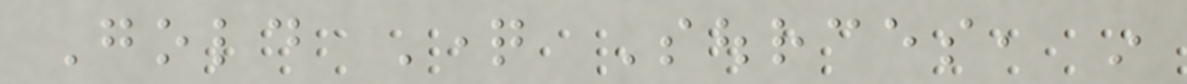Gold Question Sources, in
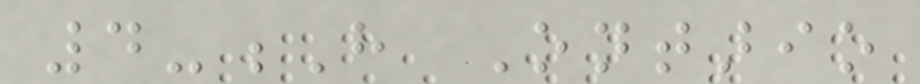4-H Ontario
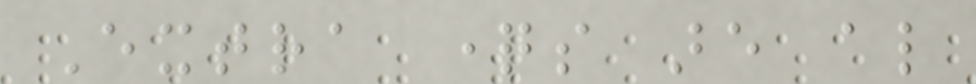Extra questions are also
